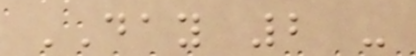DAY 2 -
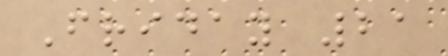Friday 21
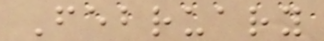February
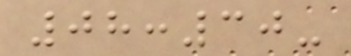08:30-
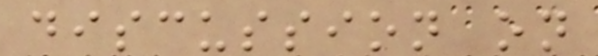discussion on
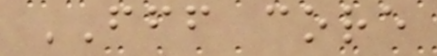FFF core
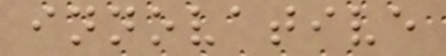innovative
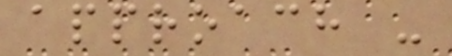approach -
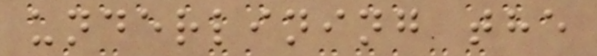underlining the
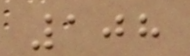108
